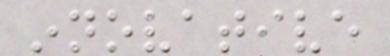innovative
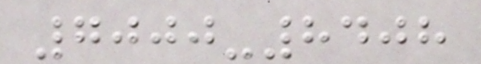7000-8408
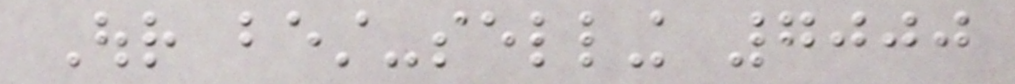Our best-selling 7000
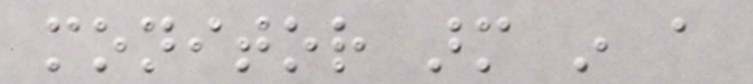monitor arm in a
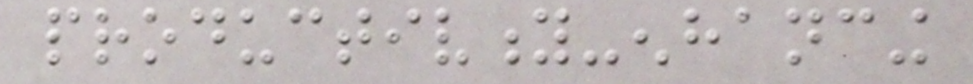productivity-enhancing
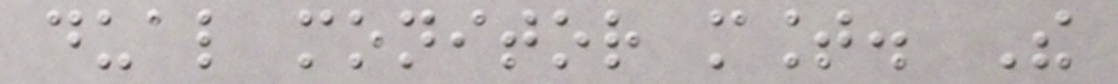dual monitor mount. The
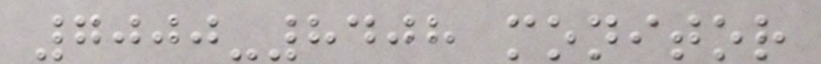7000-8408 monitor
